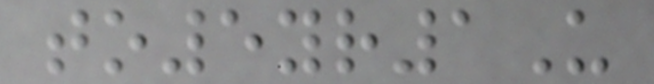to5yr1U
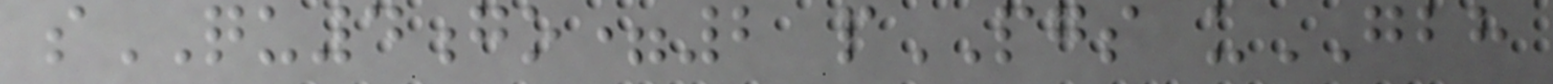sQU4go=2 pPGS uGBH
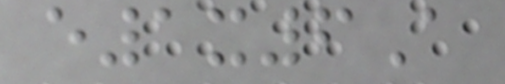e1x6A
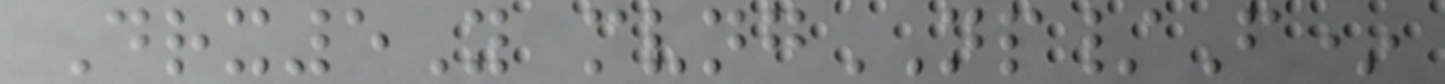Drx5Y mvngNP/F*
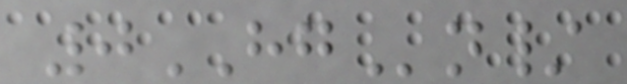0HGn/
